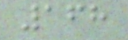168
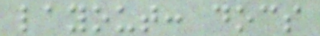layout: docs
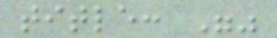title: ""
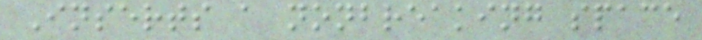Inserts a nonbreaking space
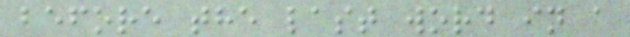before the last word in a
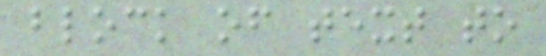block of text to
